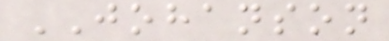JOHANSON
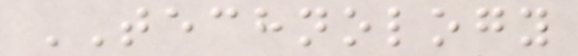TECHNOLOGY
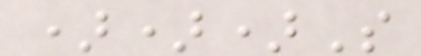)))S
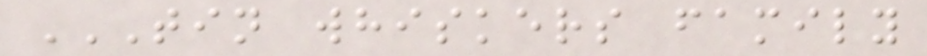TIN WHISKERS FAMILY
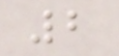2
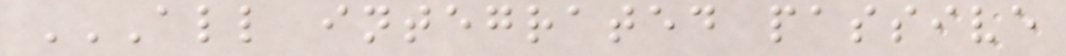ALL INTEGRATED PASSIVE
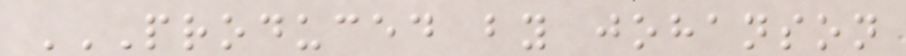PRODUCED BY JOHANSON
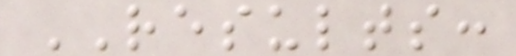RESULTS:
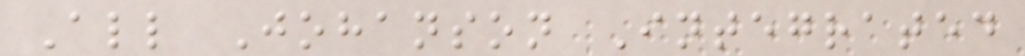All Johanson Integrated
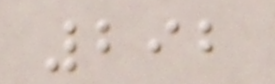292
